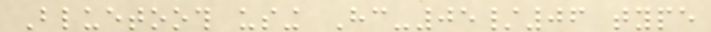Bluetooth using Hc-05/06 type
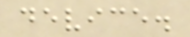device.
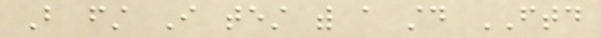But first I test with a std FTD
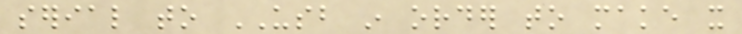serial to USB in order to make it
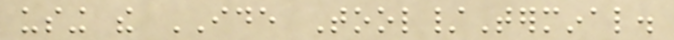using the IDE Tool/Terminal.
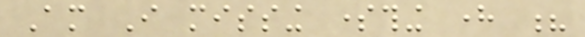Am I missing something here ?
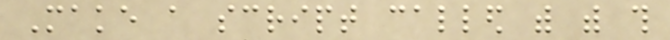Make a script called with with this
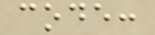code:
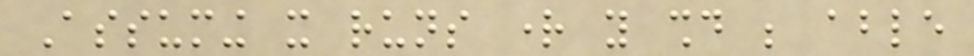Assuming it runs right you should be able
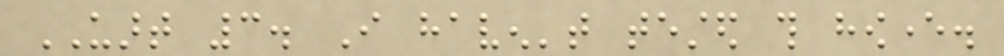UART 3. I haven't tested this however.
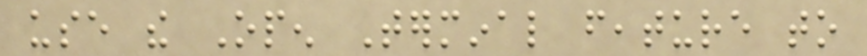use the Open Terminal feature to
